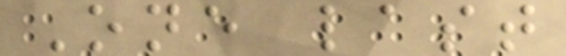One last
